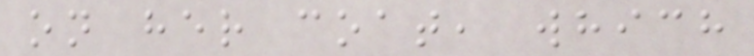on her coat, which
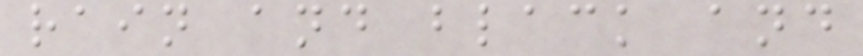rain and black and
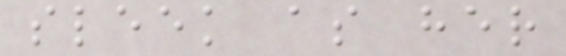sleek as her
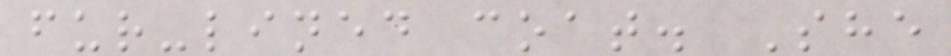fur-lined coat. She
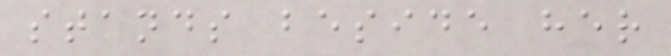stands beside her
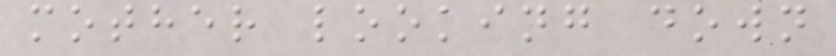mother looking down
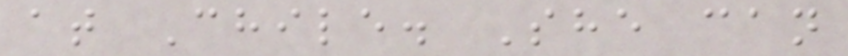at Chile. She can
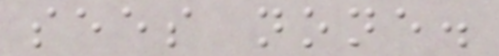sees none.
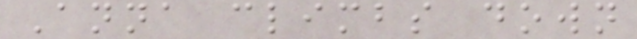Anna climbs down
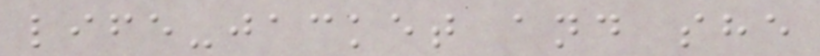life-jacket and she
